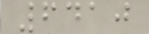6410
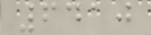6410
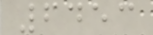6453
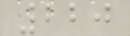220
